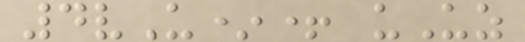4vU*+ uUz
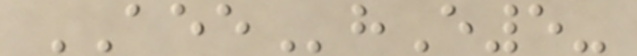AEEhE5-
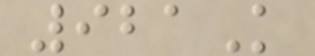921K
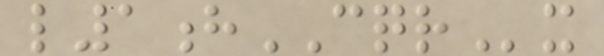l1hCQRx
